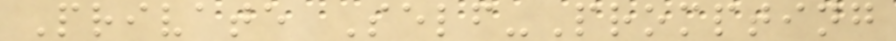Private Self-Prompting
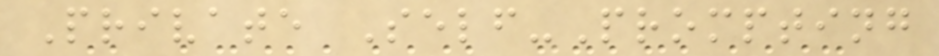Private Self-Prompting
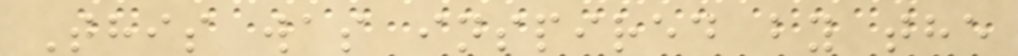This was inspired by the
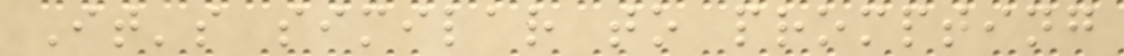It's similar to prompting
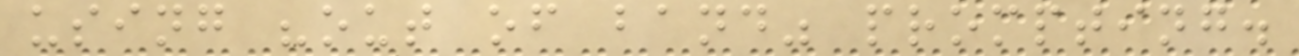using "out of band" prompting.
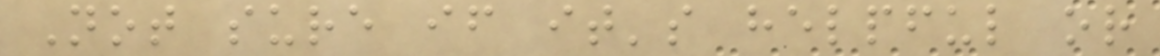Not sure if it's helpful or
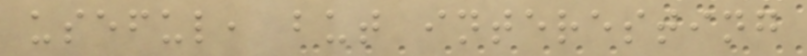useful, but interesting
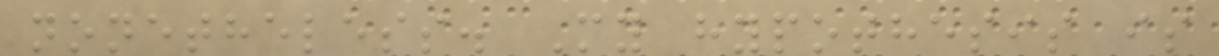nonetheless. My hypothesis is
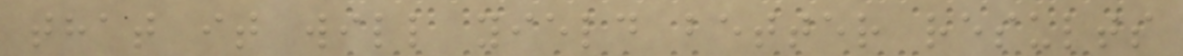that it will yield better results
